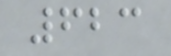623
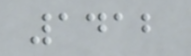1412
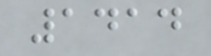1414
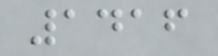1416
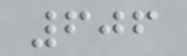606
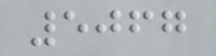5067
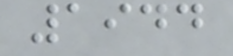1944
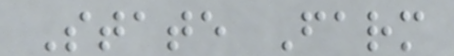State Farm
